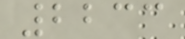2233
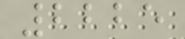2225
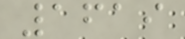1619
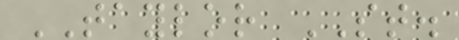TAYLOR ST.
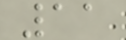11
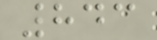843
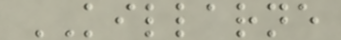KILLARNE
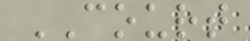COURT
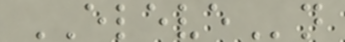ELEVEn
